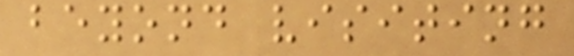beyond visiting
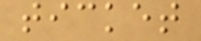ticket
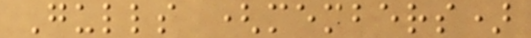Gulls (members)
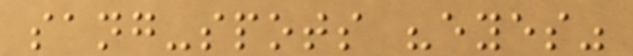sang-spots "eyes"
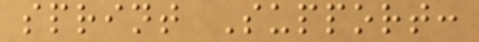sprint Support:
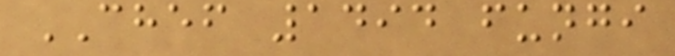CHEF 1494 fungi
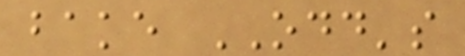bake ODD's
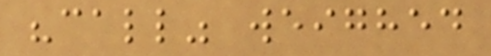"call" weighed
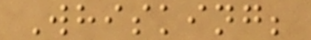Whisking;
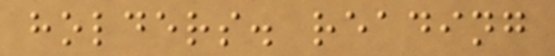holders. reading
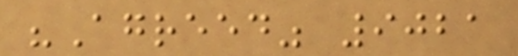"Agreed" 9021
